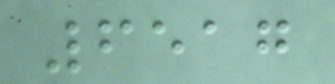6517
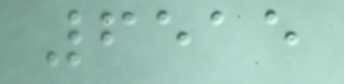6515
